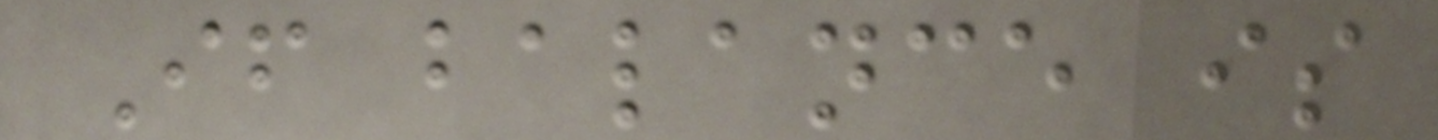If balance is
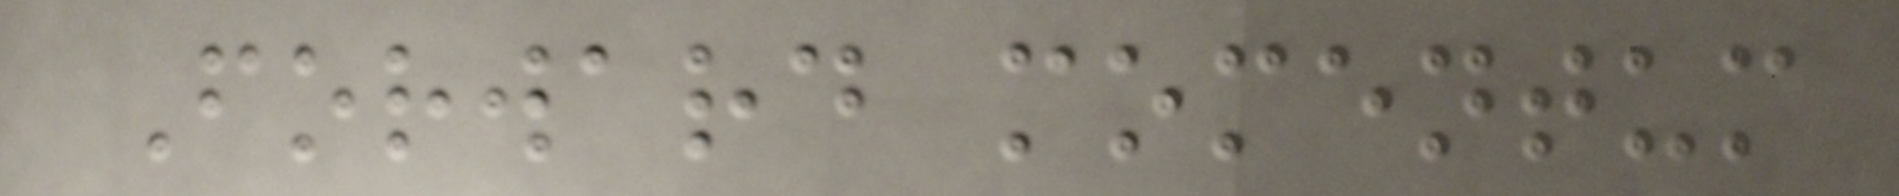Forward momentum
